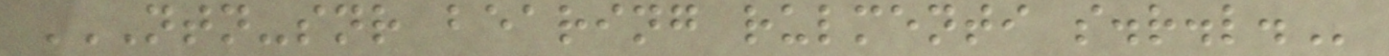NTN-SNR BEARING RULMENTI S.R.L.
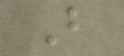B
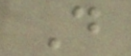D
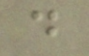d
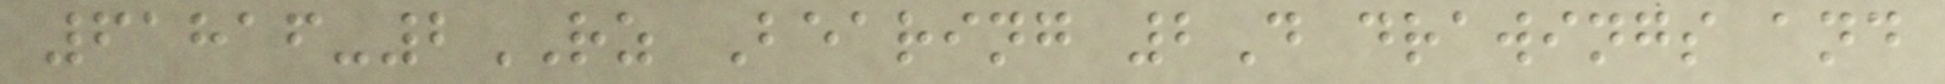61816-2RZ Bearing 2D drawings and
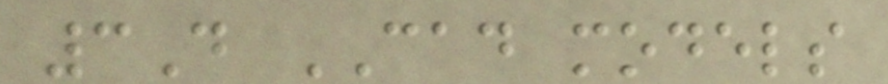3D CAD models
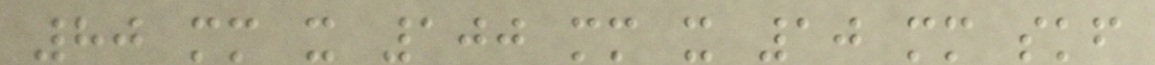80 mm x 100 mm x 10 mm skf
